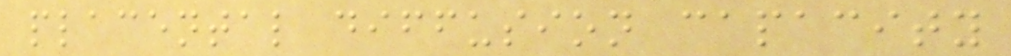placental diffusion capacity
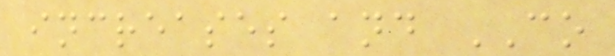increases and CO
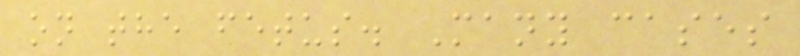on the fetus. Many cases
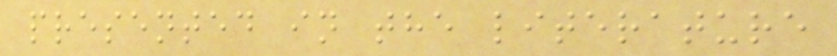presented in the literature
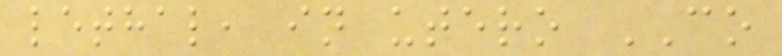lethal, in utero CO
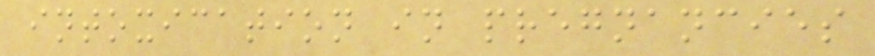intoxication in pregnancies
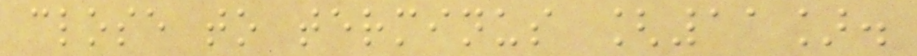close to terminus [11].
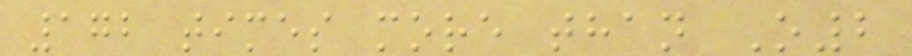172 times more than O2
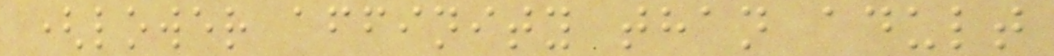(lower affinity than adult
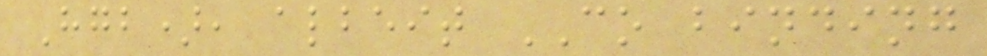Hgb), albeit CO binding
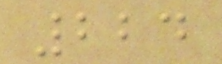224
